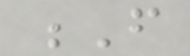F
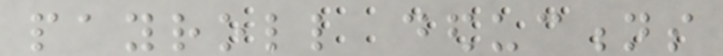payroll deductions
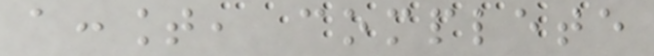account, complete
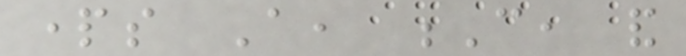parts A, C, and
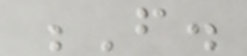F.
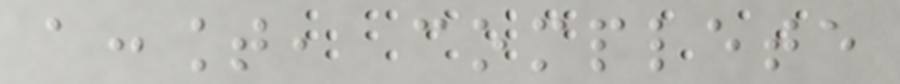account, complete
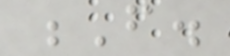F.
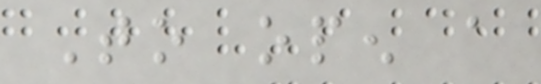To open a
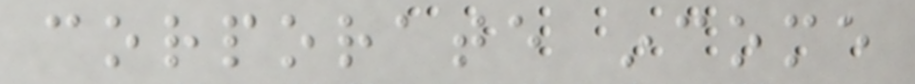corporate income
